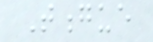Tongue
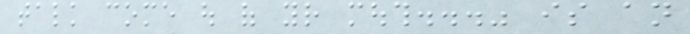talk come out of your mouth..." is an
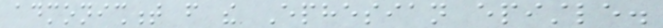admonishment from the Ephesian epistle.
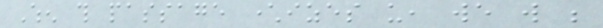When this passage characterizes us, we will be
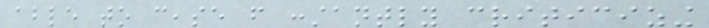able to cease from constantly criticizing
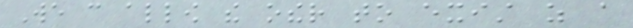We can allow the other to exist as a
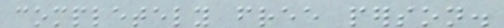completely free person.
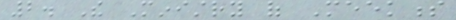2. The Ministry of Meekness
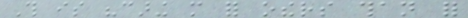This is "caring more for others than for
